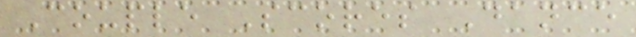Couple Scores Dance
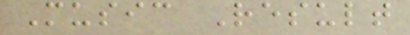Music Result
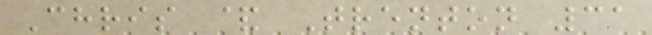Chris & Trenton 31
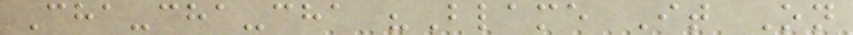Cha-cha-cha "Blame It On
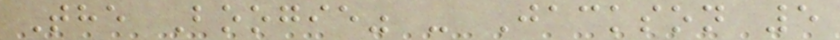The Boogie" - Jackson 5
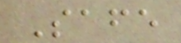Safe
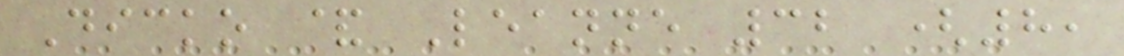Dicko & Leanne 32 (8,
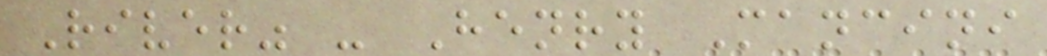River" - Henry Mancini
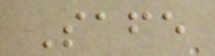Safe
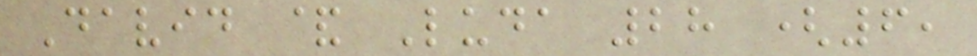David & Luda 28 (6,
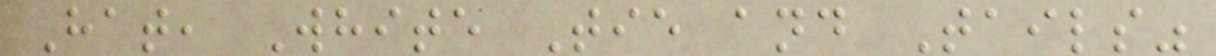Hat, White Tie and Tails"
